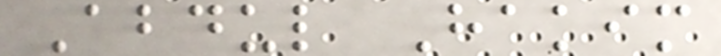Abdul Hakim
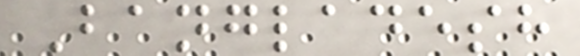Bangladesh
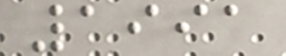1991
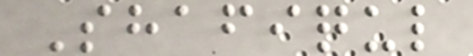Shafiqul
